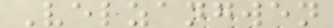Velzangwen
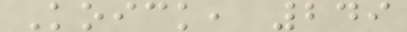Koick, 249
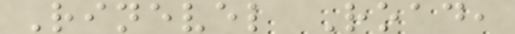Rinevel Road,
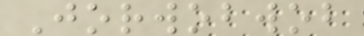Jorwobwob
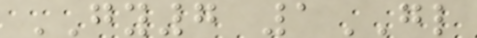GY7 1GL
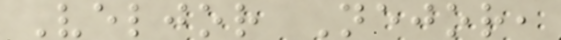Veljor Nejor,
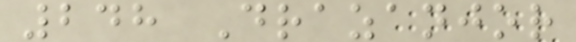248 Drazanjor
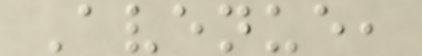Avenue,
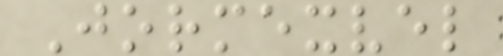Jormexvel
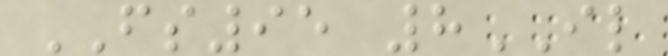FS95 8IL
